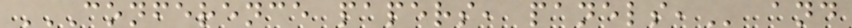CONFERENCE PAPERS, PANELS, and
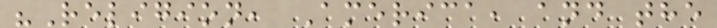"Religion, America, and the
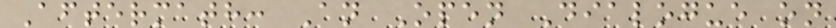Aftermath: An Open Dialogue on
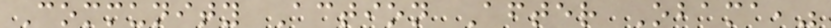Community Action After Obama,"
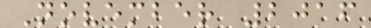November 2016
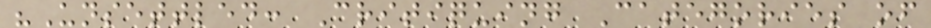"Unsettled: Critiquing Categories of
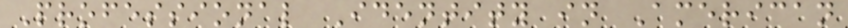Professional Identity in American
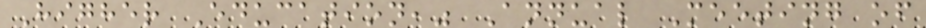Higher Education," Annual Meeting of
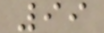99
